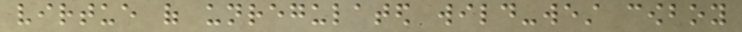virtue of unregulated wild-west cowboy
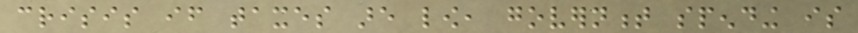crisis if taxes are low, government spending is
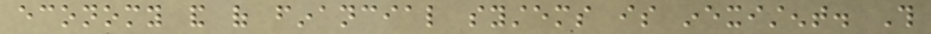economy and of financial systems is inexistent. This
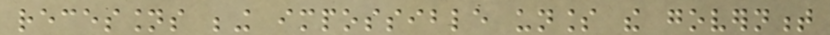recessions being impossible unless the government
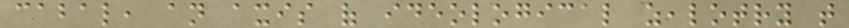cabal, an axis of ideological zealotry that
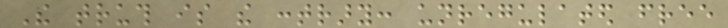The truth is the contrary: unregulated free
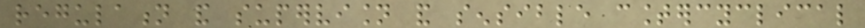regulation and supervision and sensible countercyclical
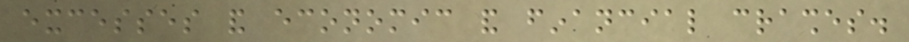excesses and economic and financial crashes.
